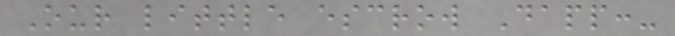Our little escrow Dapp:-
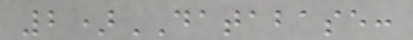2)DATABASE:
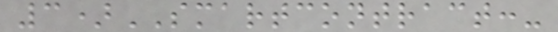3)SMARTCONTRACT:-
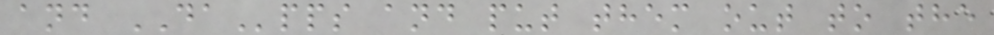and DApps and put them out to the
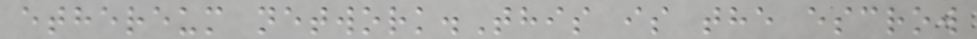ethereum network.This is the escrow
